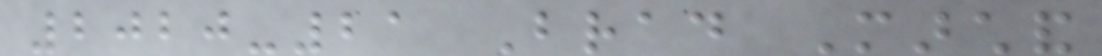2020-21 Brad Marchand
